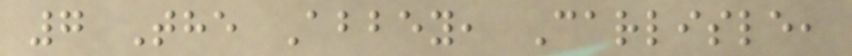7 The Abbey, Carlisle,
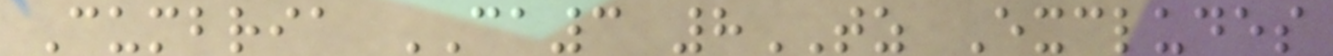Cumbria CA3 8TZ Excludes
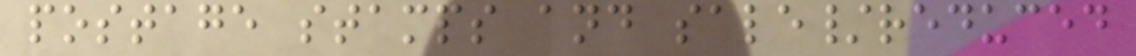postage stamps and sale/reduced
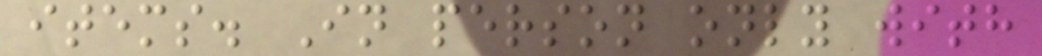items. In person only with
